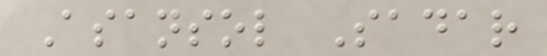Asansol Sadar
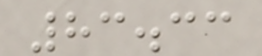83.33
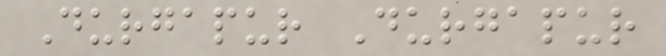Durgapur Durgapur
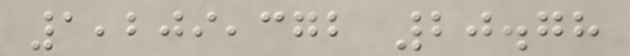1,209,372 20.78
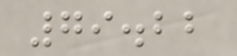79.22
